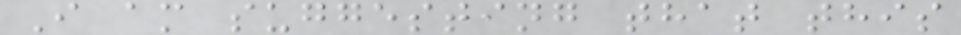I am suggesting that this
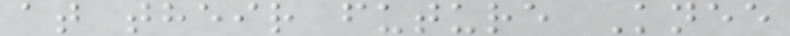at their future Knee
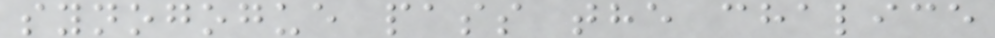synogogue pass the chalice
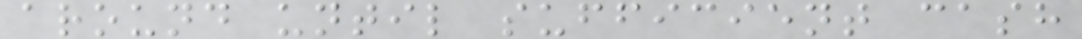around until sufficient cash
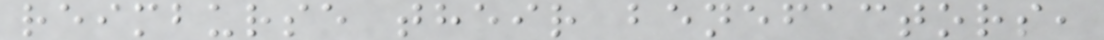reimburse their benefactors,
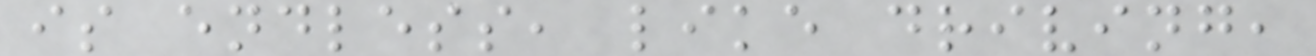is endless, like driving,
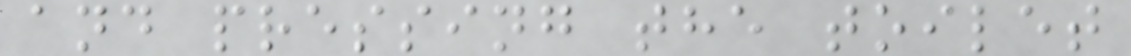and pressing the toilet
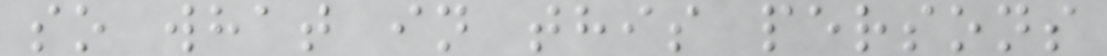so what in this persons
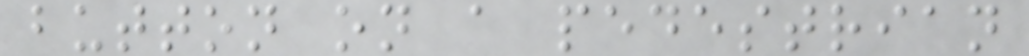button on a pedestrian
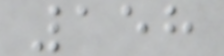158
